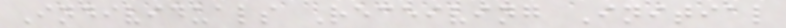Individuals Receiving Initial
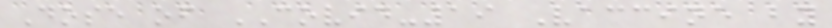Dose of COVID-19 Vaccine by
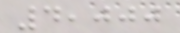4,000
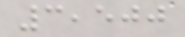3,500
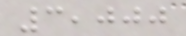3,000
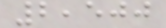2,500
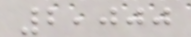2,000
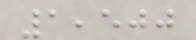1,500
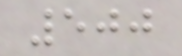500
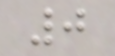0
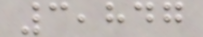3,847
